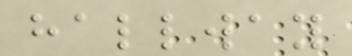hallway
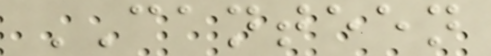CANTEEN
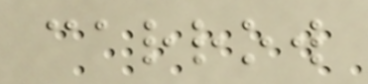carrow
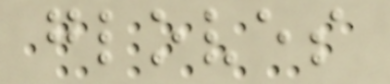gloves
